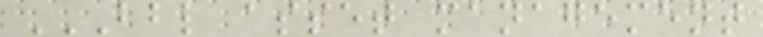BBL ASSET MANAGEMENT
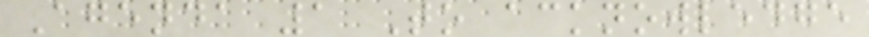Agenda 1 To acknowledge
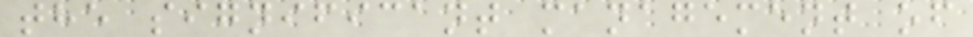the significant management of
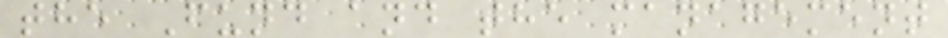the Fund and the management
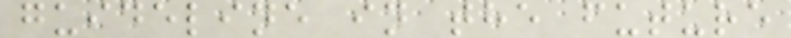guideline in the future
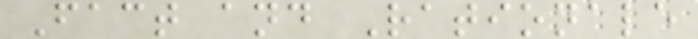Fact and Rationale
